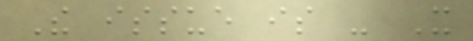The issue is - It
